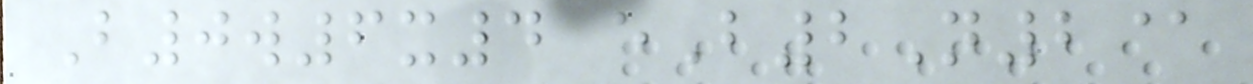B0w6x4 eB2N2@
